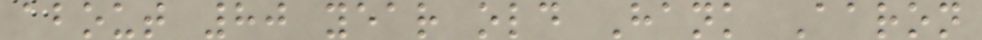about 80 year old Hank Aaron
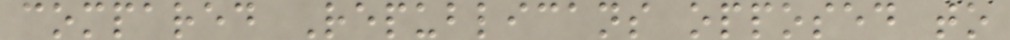compared Republicans opposed to
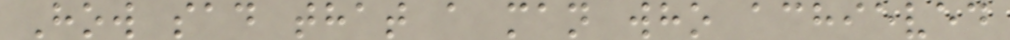How sad that a man who achieved
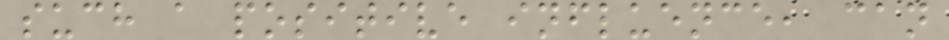such a positive influence, can
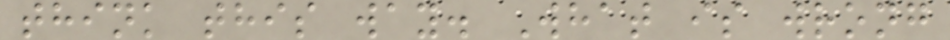think this way. What is wrong
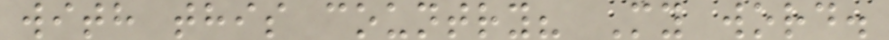with this country? My word.
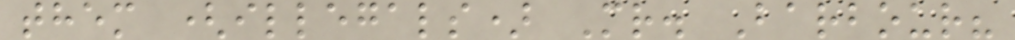them (illegals) Mr. Barbour?
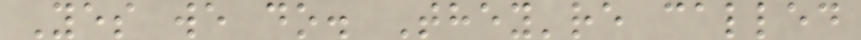Yes we do. They're called
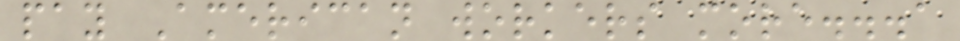pay American workers more...a
